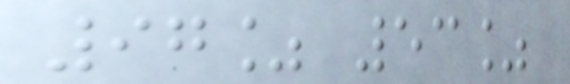97% 53%
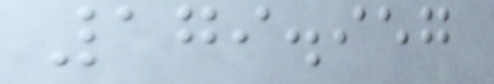179.957
